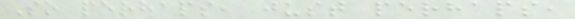So perhaps, just perhaps,
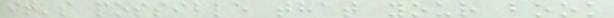it's possible that your book
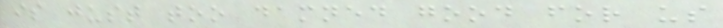is just too damned good for us
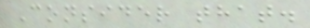Consider that.
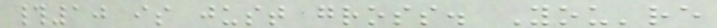#10 is just gross. You're
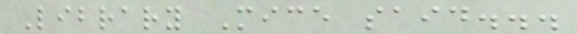Library Mice said...
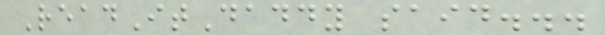ReadItDaddy said...
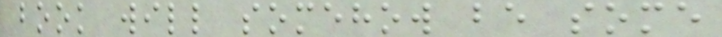book will somehow be some
